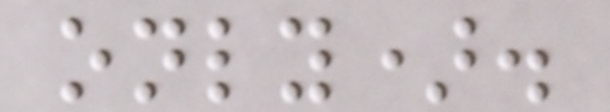only).
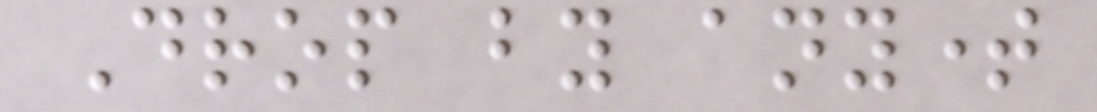Drop by anytime
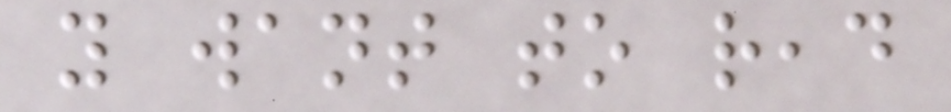you want to read
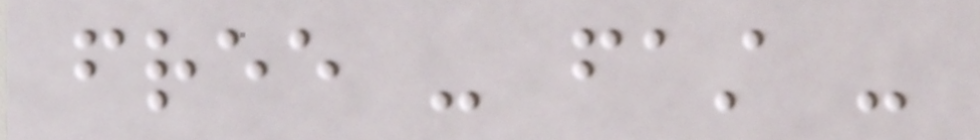free - fast -
